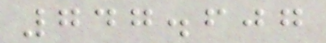747.607
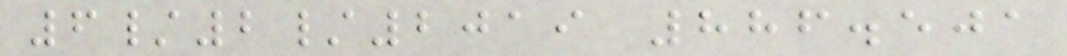6/2/2019 886.501
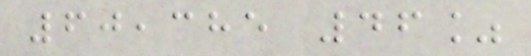60,385 46%
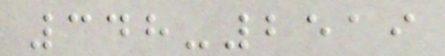348-2519
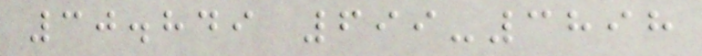30.849 699-3898
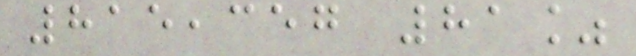815,357 81%
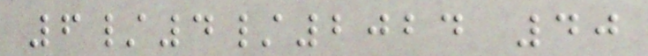6/4/2024 40
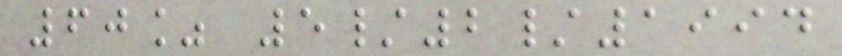60% 5/2/1994
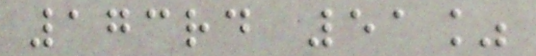173rd 51%
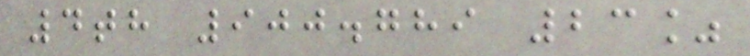4th 900.789 23%
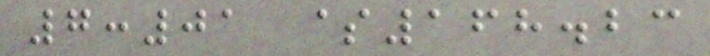7:01 $168.23
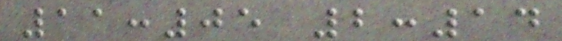11:05 2:14
